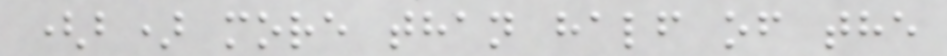(b) more than half of the
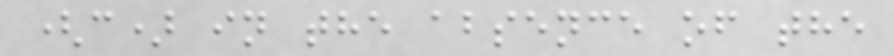(c) in the absence of the
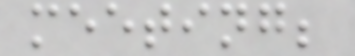meeting;
